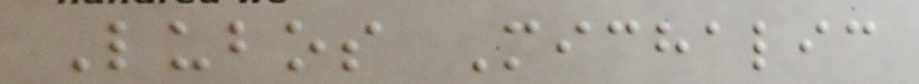Lubos Michalic
